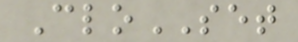CloSET
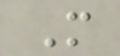M
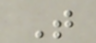T
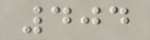404
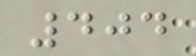404
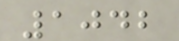1042
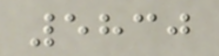5830
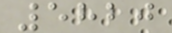5820
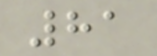81
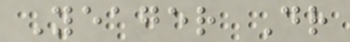Yeager Dr
